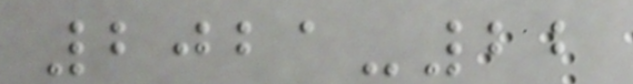2021-22
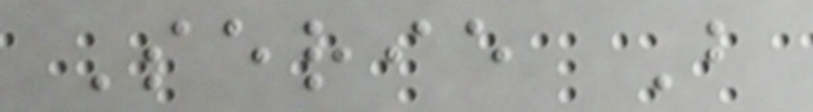Serie B
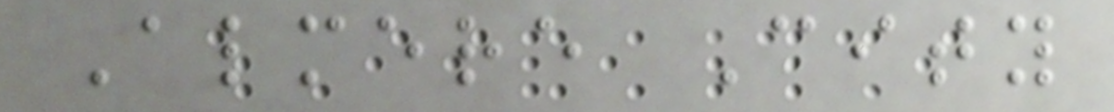Almere City
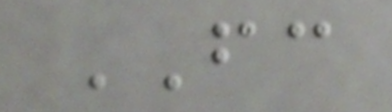FC
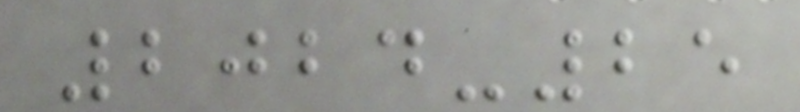2024-25
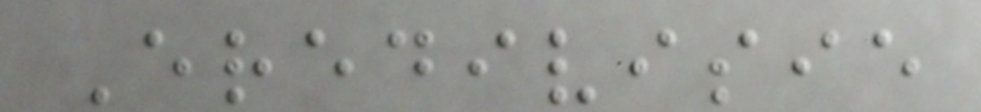Eredivisie
